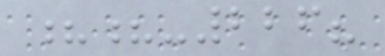??-226?
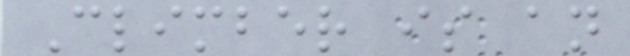Climber is an
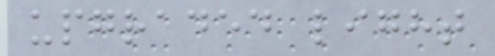upgraded light
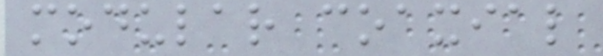modular coaxial
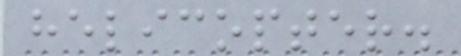helicopter.
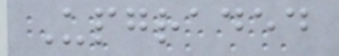Upgraded
